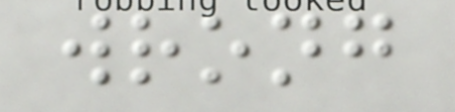wrong
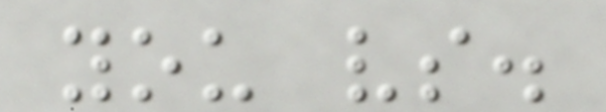you vs.
